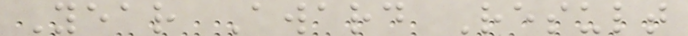Year Award Result
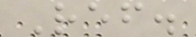Ref.
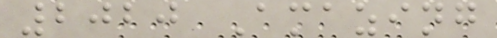2020 Amazing
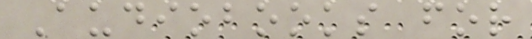Audiobooks for
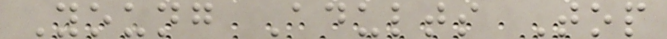Young Adults Top
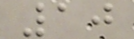10
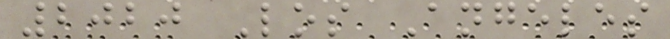2020 Los Angeles
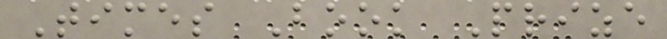Times Book Prize
